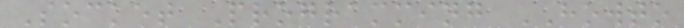Socket Programming HOWTO
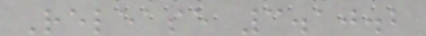Release 3.10.2
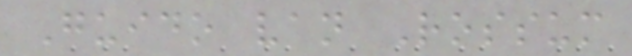Guido van Rossum
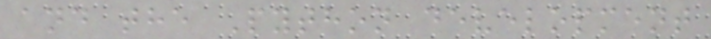and the Python development
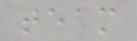team
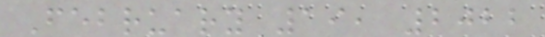February 19, 2022
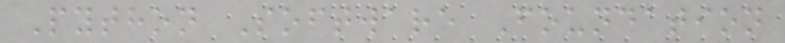Python Software Foundation
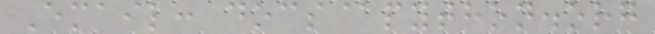Email: docs@python.org
